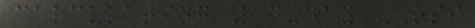calculating 14-day RSI
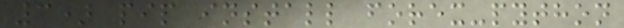3) pip install forex-python
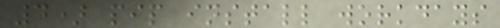4) pip install workdays
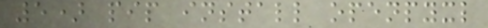5) pip install openpyxl
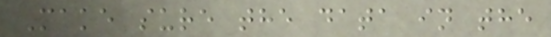Make sure the data in the
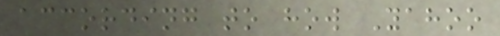according to how Yahoo
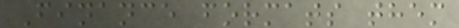Finance formats them
